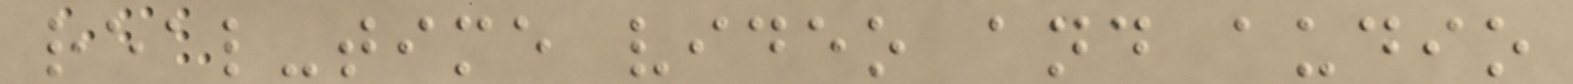real-time video and audio
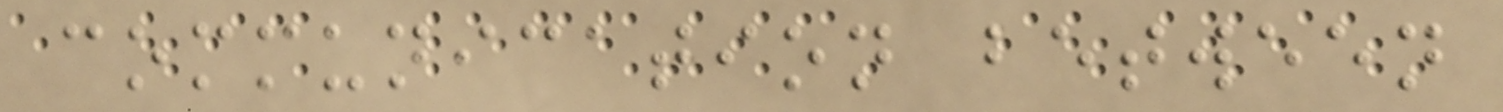communication between
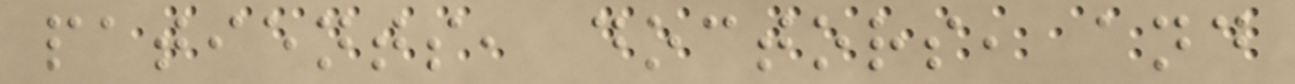patients, doctors, and
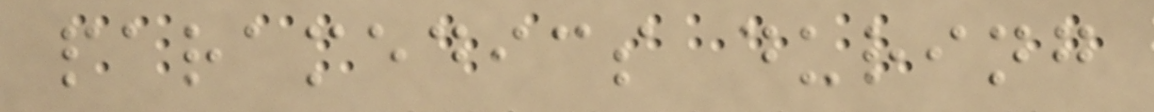paramedics during
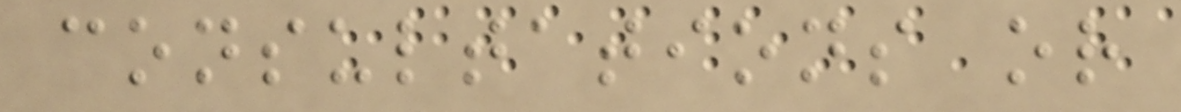consultations or
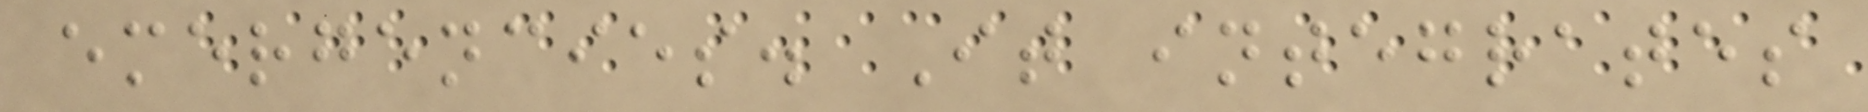emergencies. It integrates
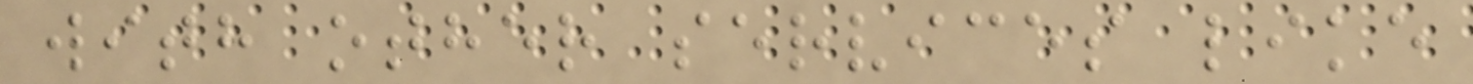with other services like
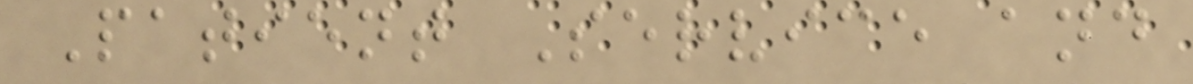Patient Service and
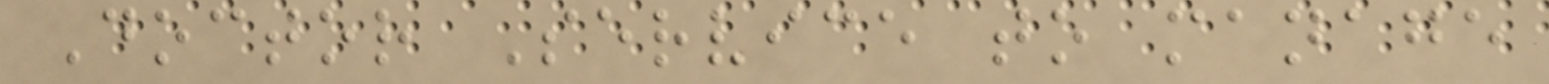Doctor Service to manage
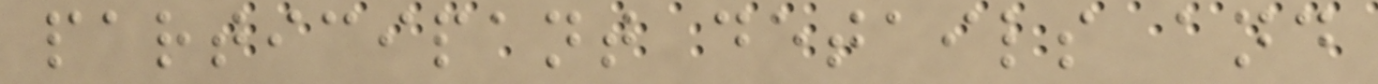participant details and
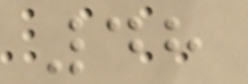48
